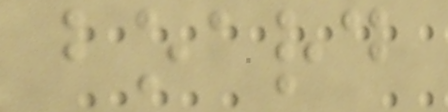board
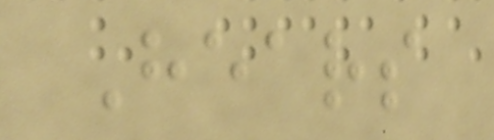Hears
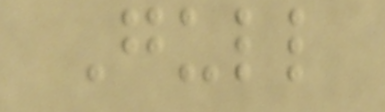Gull
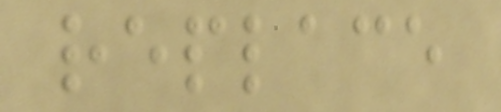replace
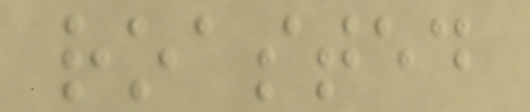roasted
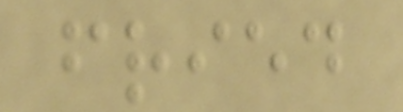fried
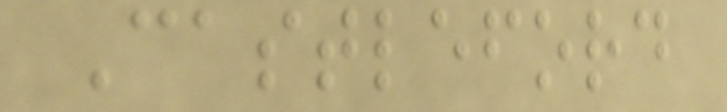Castleford
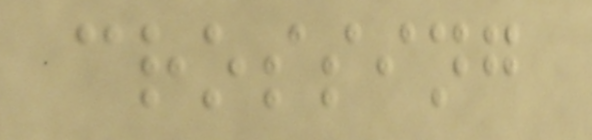crossing
